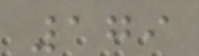179
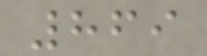869
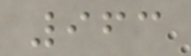963
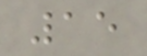15
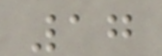17
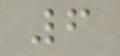6
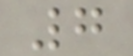7
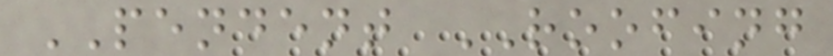PENDENT ROOFING
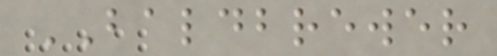BALDBREWER
